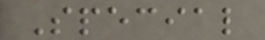Special
